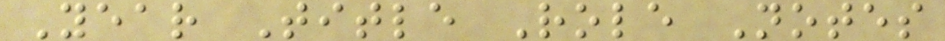Year Title Role Notes
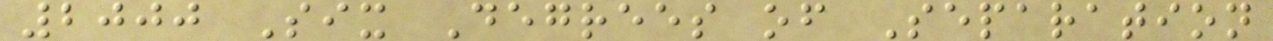2000 Six Degrees of Separation
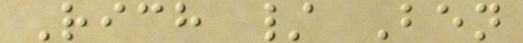Rich / Ben
